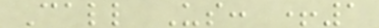Call Us: +1
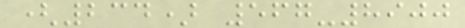(234) 567-8900
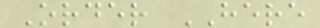Order HERE
